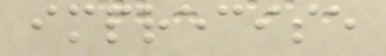imprecise
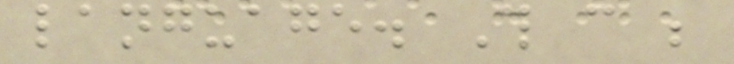language. This can be
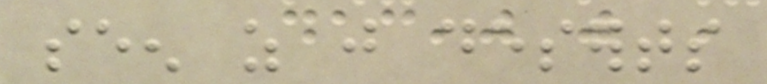seen as just deserts
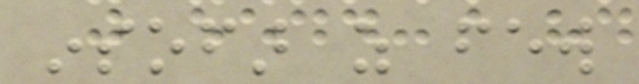insofar as few
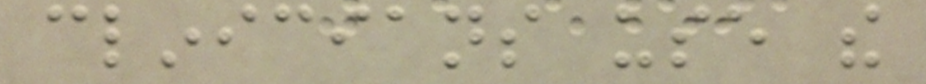clinicians use the
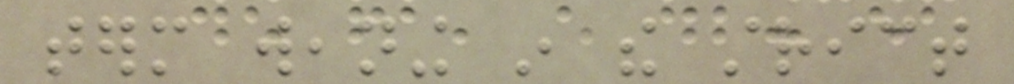term weaning in the strict
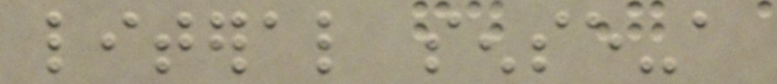literal sense-a
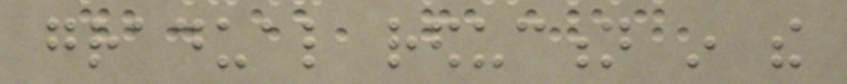gradual reduction in the
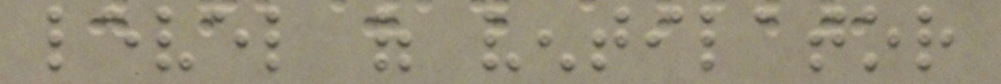level of ventilator
